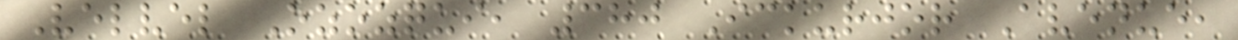Velvel Ozozqui, 380 Ickurjor Avenue,
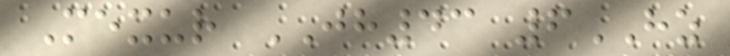Mexur JH43 6HZ
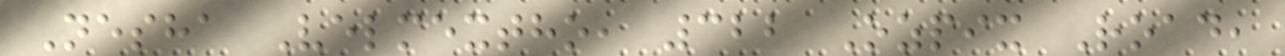Nesha Velmextho, 322 Ozpix Road,
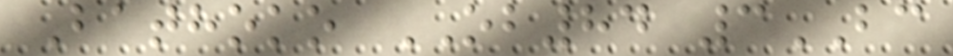Bathoko OB84 3BC
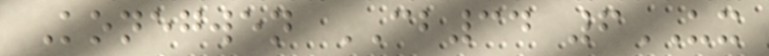Konegwen CB34 6UX
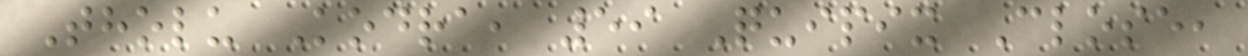Tholu Kodra, 59 Quipix Close,
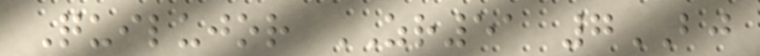Quilujor ZR51 7BJ
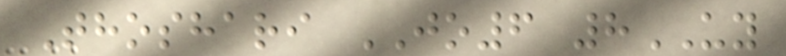Thoshari JO6 8UY
